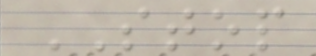STOP
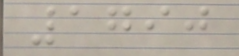1790
